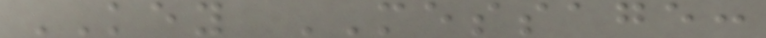KEY MESSAGE:
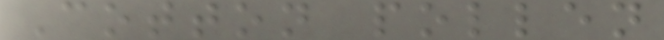Cotton pollen
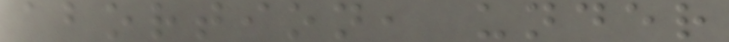abortion, under
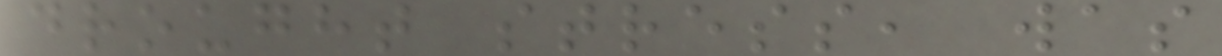drought stress, was
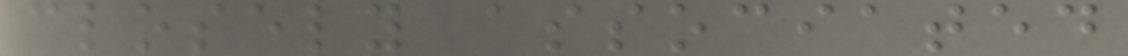closely associated
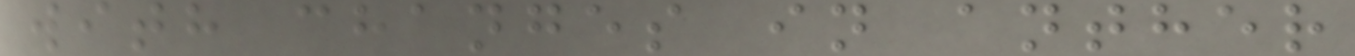with changes in anther
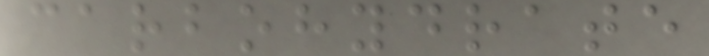carbohydrate
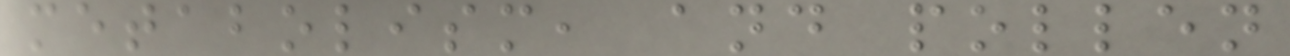metabolism, and pollen
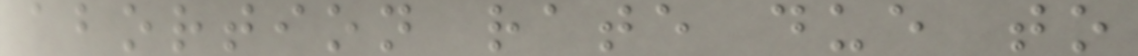abortion rate due to
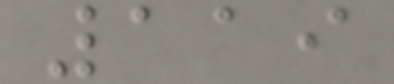119
